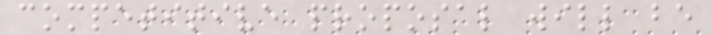competitive proposal will be
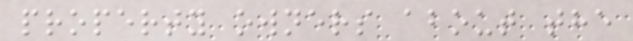property owners about the
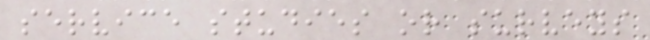service studies or surveys
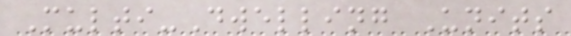Multi-Dwelling Units
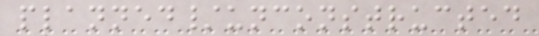planned/unconstructed
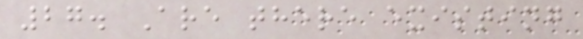27. Are there existing
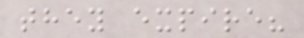they expire?
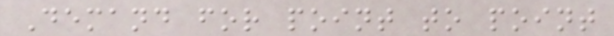Demand for point to point
